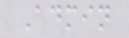Admin
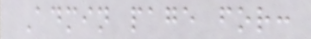Admin page for:
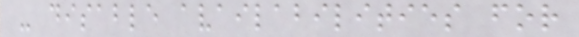- disable availabilities for
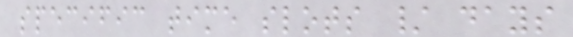specific time slots / days
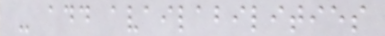- add availabilities
